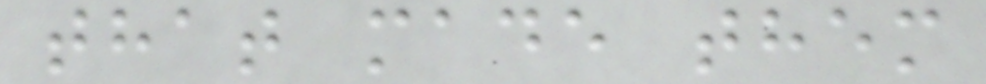that made them
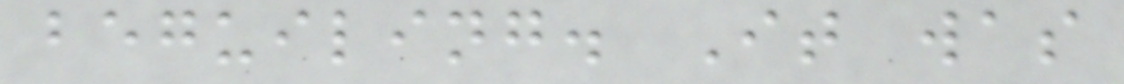beguiling. It was
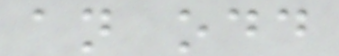an odd
